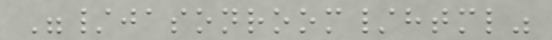"/jasonroom/html"
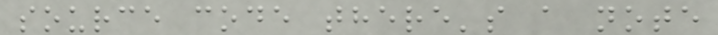source code there's a note
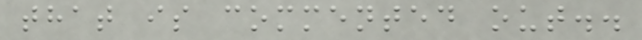that is commented out..
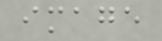image
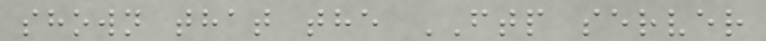shown that the FTP server
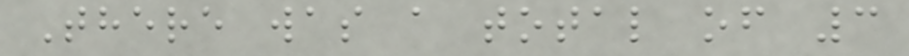There was a total of 3
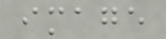image
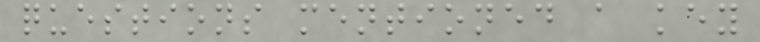questions mentioned a key
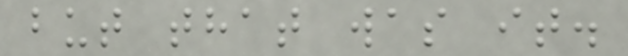but that was it.
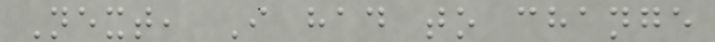Next, I had to change
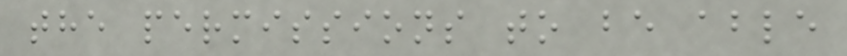the permissions to be able
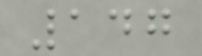147
